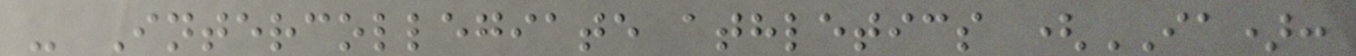- Intercollegiate athletics (IA):
